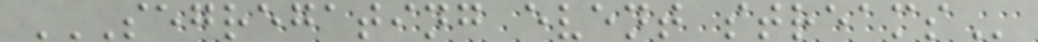SEGREGATING EVENT STREAMS
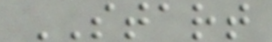START
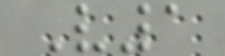V1
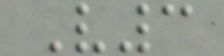V3
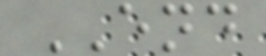END
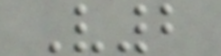V2
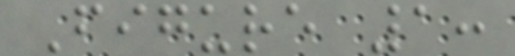Figure 1:
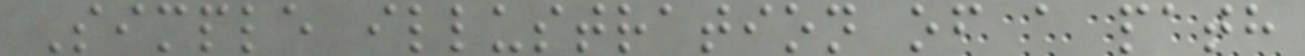Simple illustration of a path
